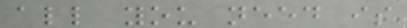all you need is
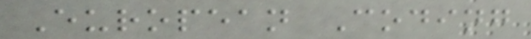European Coding
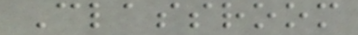Classroom
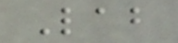Lab
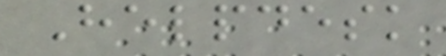Helpdesk
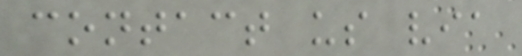contact us via
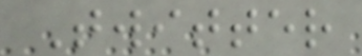Twitter
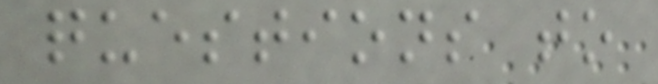questions to
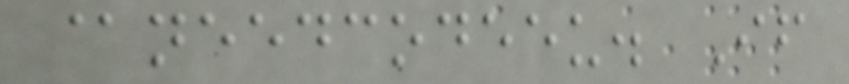@needcodeeu. If
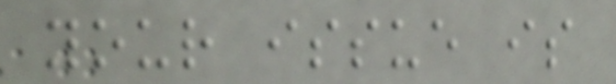your issue is
